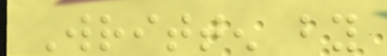Written by
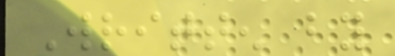Written by
